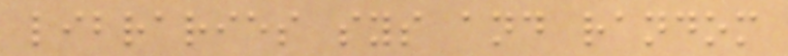libraries sys and random
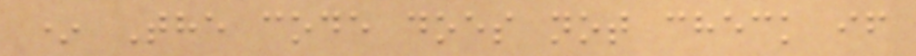* The code does not check if
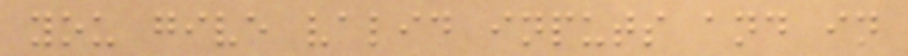you give valid inputs and in
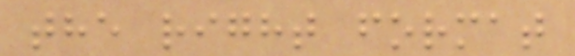the right format
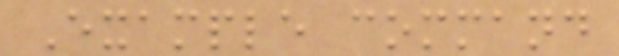Example command
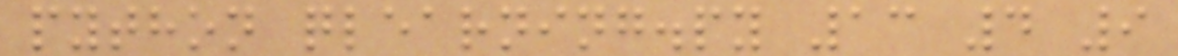python qlearning.py 13 4 9
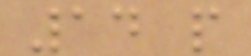14 p
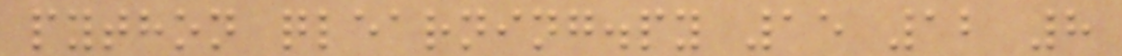python qlearning.py 15 12 8
